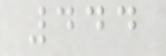444
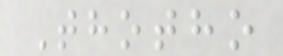Thotho
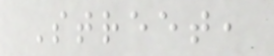Street,
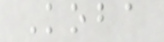Koba
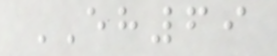EH69
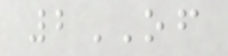2OF
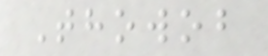Thowob
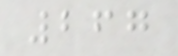267
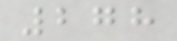278
